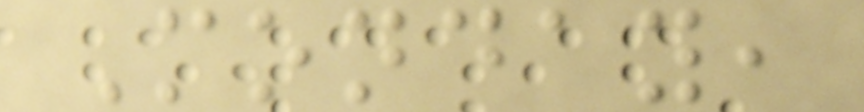Monday,
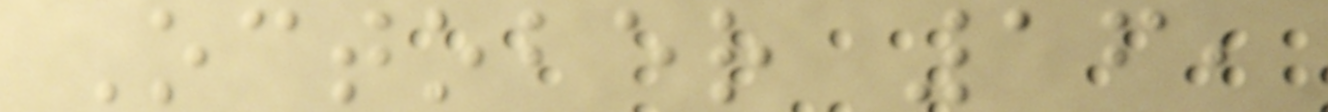October 16,
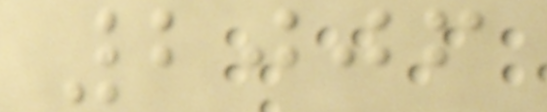2006
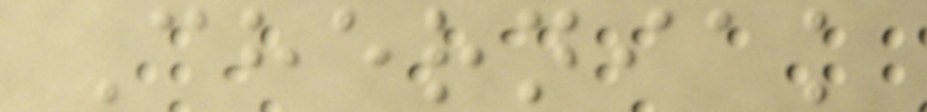Cherniak
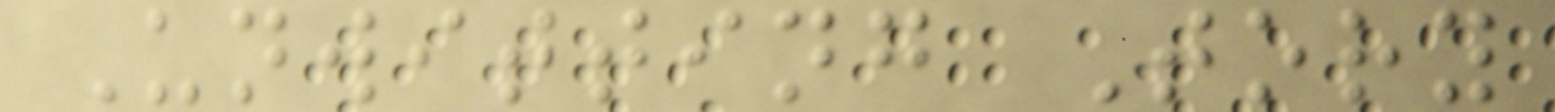Unwitting Tory
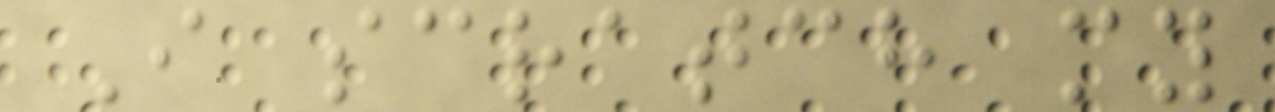I scratch my
